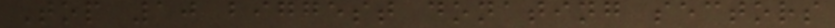Top 10 biggest donating sectors
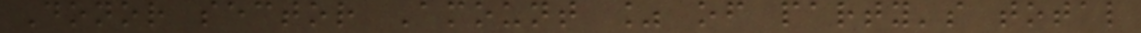Donor sector Amount % of party's total
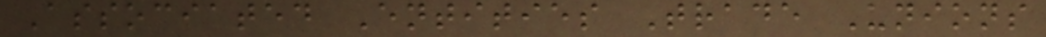Associated Entities Trade Unions
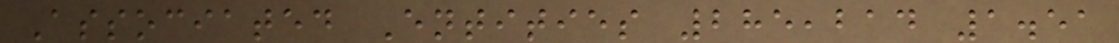Associated Entities 285,214 1.51
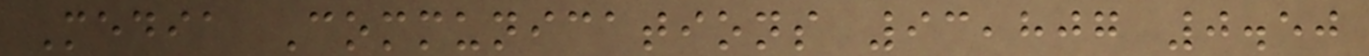Media Communications 93,807 0.50
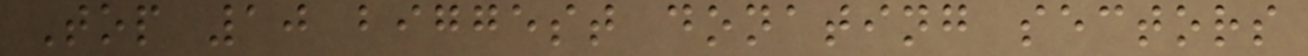Top 10 biggest donating sectors
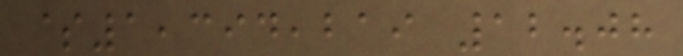$1,394,219 12.08
